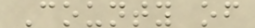County of
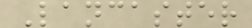Lancaster
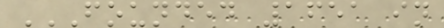FOUNDED 1651 IN
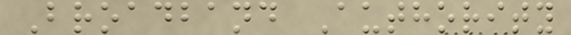Broadband Authority
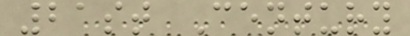21st Century
